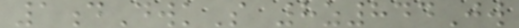1dDwkS 8z844Jw
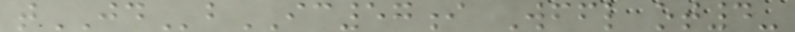tJDbIC57i Wffl ot4-
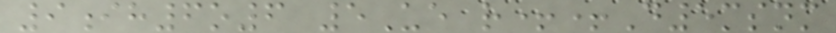9ih6o6 5Ue r++D5msnm
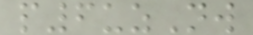p6uzNw
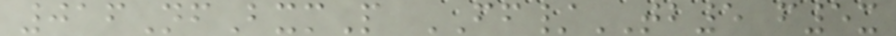016NfBxmP FF/TB5 f5x
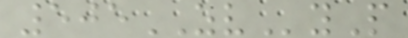505ZVyP
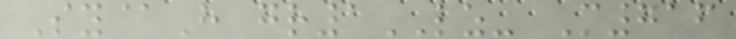Sy@H gr1LZ- M716
